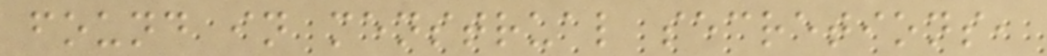found in menstrual secretions,
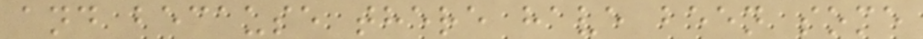and because there have been some
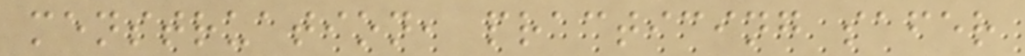menstruation, practicing safer
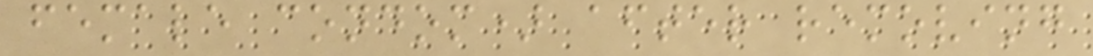female condom) after removing
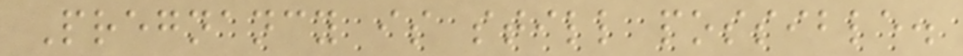Pregnancy is still possible.
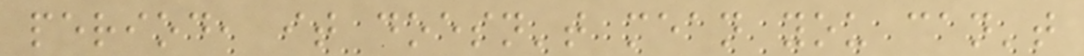period, it doesn't mean you can't
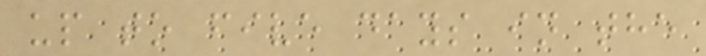up to five days in the
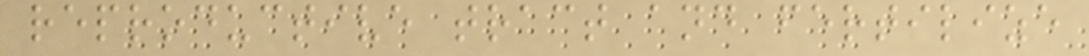reproductive tract and fertilize
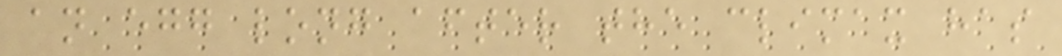an egg long after the climax has
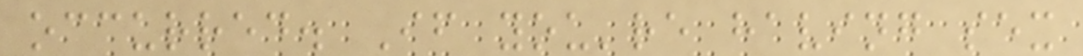occurred. If you're having sex
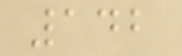142
